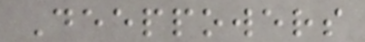Deeppowers
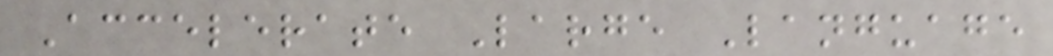Accelerate Large Language
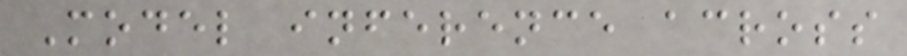Model inference across
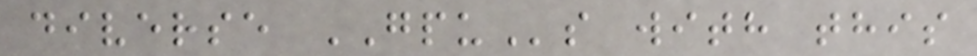diverse GPUs with this
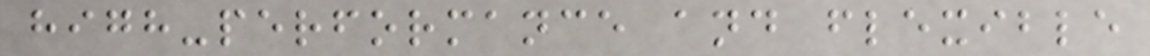high-performance and flexible
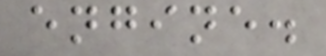engine.
